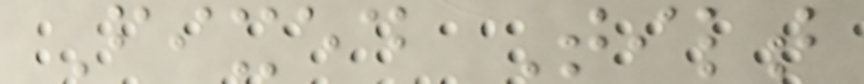Fixed Tilt
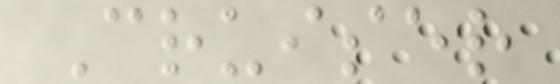Cruiser
